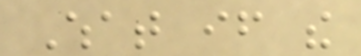What if the
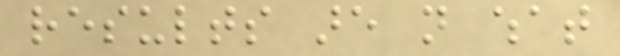results are not what
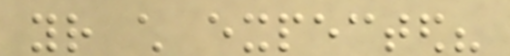your child expected?
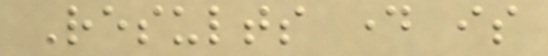Results day is
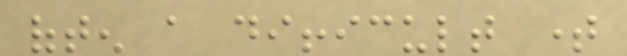often a difficult time
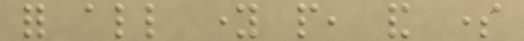for all young people, and some
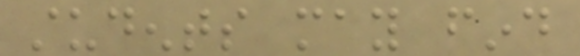students may find
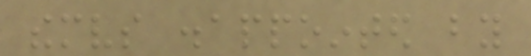themselves disappointed by
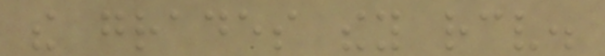the grades they receive.
